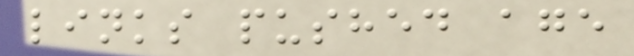links pushed age
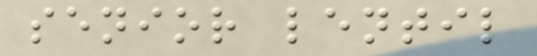senior lentil
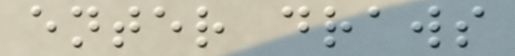enter draws
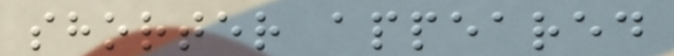shorter appeared
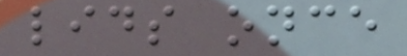lids once
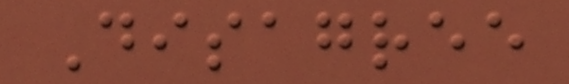Disagree
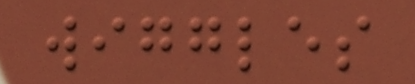wiggles
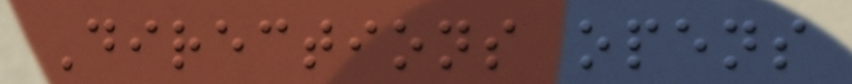Directions opens
